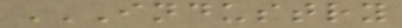INDUSTRY
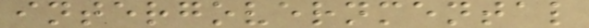intergovernmental
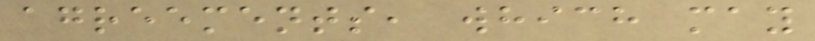agreements, which may
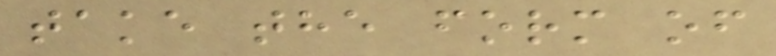take the form of
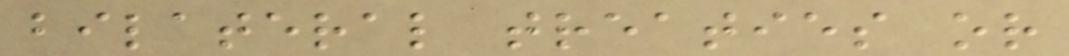bilateral treaties or
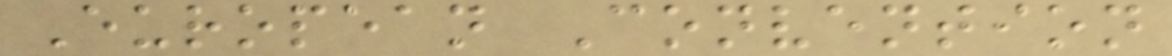European Convention
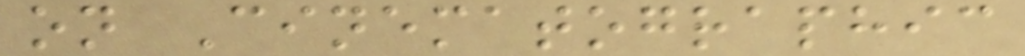on Cinematographic
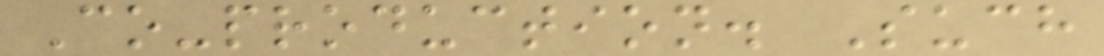Co-production. Such
